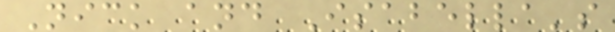Nick and Isabella's
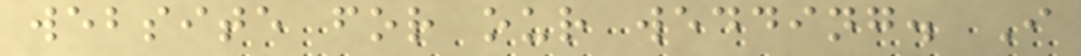website for our wedding. I
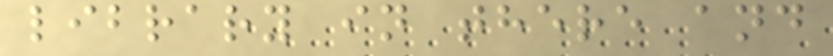library in there and
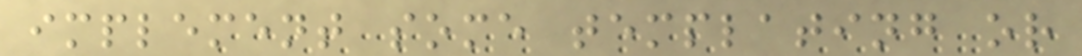implement some templating or
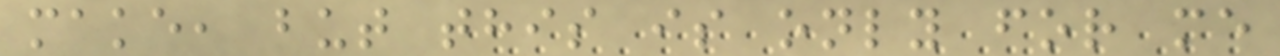make, but this is only for me
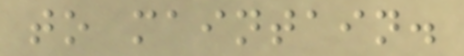to maintain.
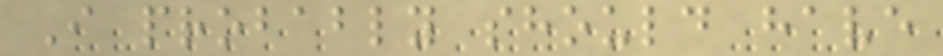I probably should have
